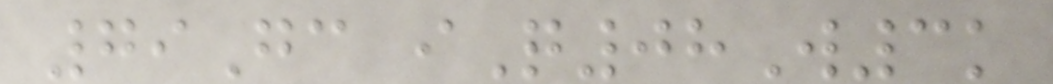79Gc iQ08W3k
